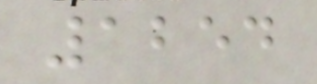1254
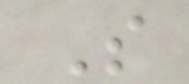S
